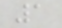1
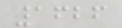1626
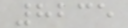8235
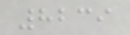8239
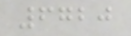6720
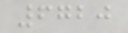6720
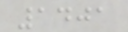1401
